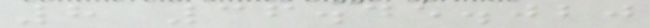8 36.45.020
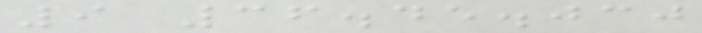9 36.45.030
